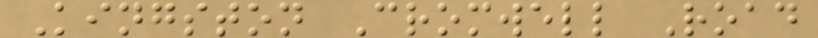Kingston Cromwell Road
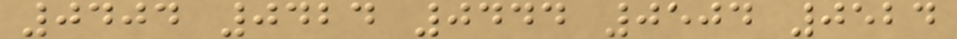0404 0424 0444 0504 0524
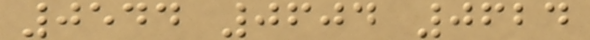0544 0604 0624
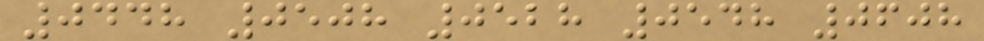0448 0508 0528 0548 0608
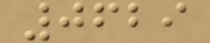0629
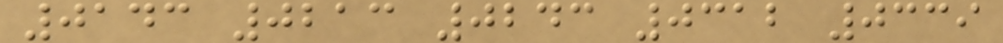0143 0213 0243 0312 0339
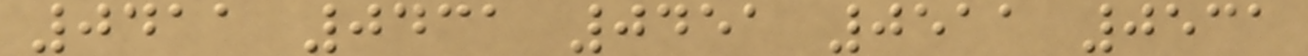0411 0431 0451 0511 0531
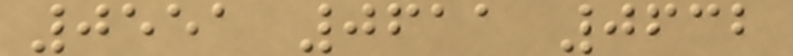0551 0611 0632
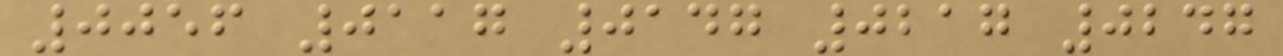0056 0117 0147 0217 0247
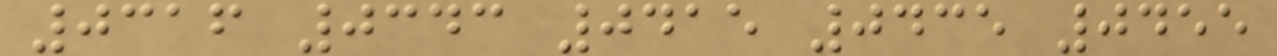0316 0343 0415 0435 0455
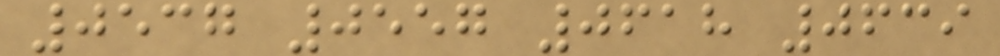0537 0557 0618 0639
